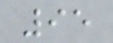95
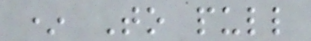* To pull
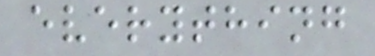everything
